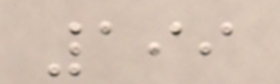199
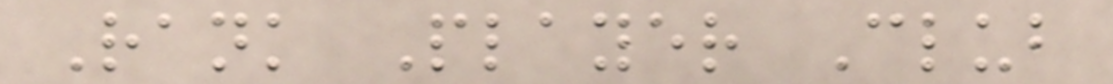Rank Player Club
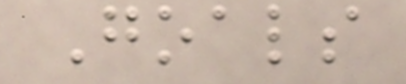Goals
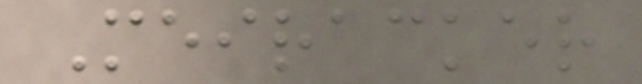Meiracker
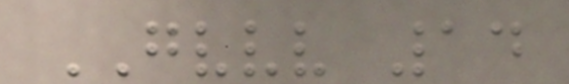GVVV 14
